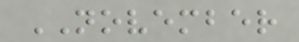NOVEMBER
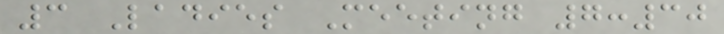3 Ladies Meeting 7:30
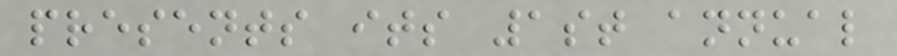presents its 1st annual
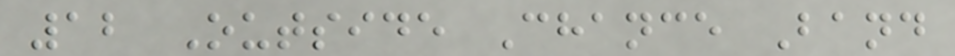12 Outside Chance Band
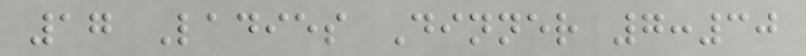17 Ladies Dinner 7:30
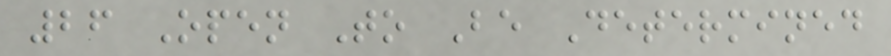26 Open To Be Determined
